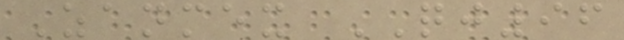Zanmex QJ96
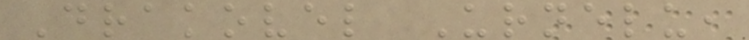Drakovel Urnelu,
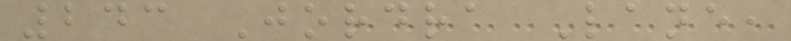243 Jordra Lane,
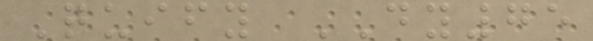Quify DY75
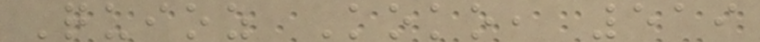Quioz Koko, 519
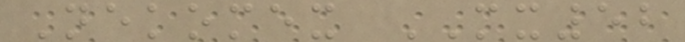Nekomex MX52
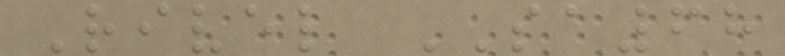Rivel SA68
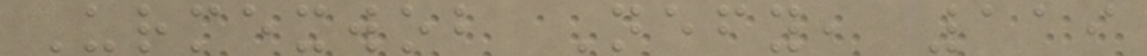Urmexwob Nefy, 119
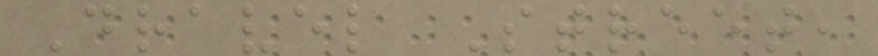Dravel Street,
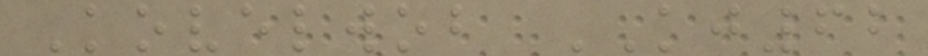Kovelwob KJ62
